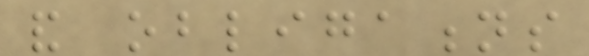and obligations
